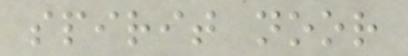spirit noor
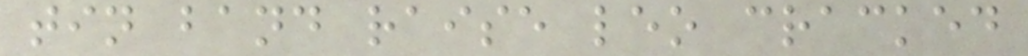tin band raise leo cracked
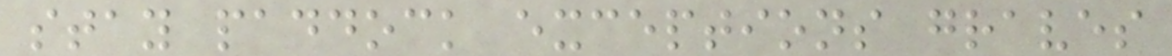stay paddock exceptions graves
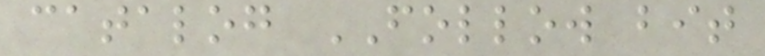catalog FOLLOW bit
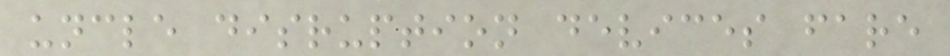uncle disruption devices fare
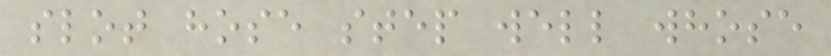slot hose step well whose
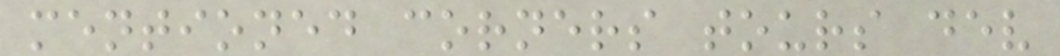mentioned corners tours dev
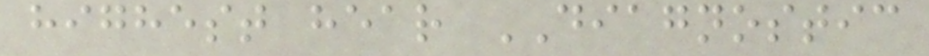highest hear DIAGNOSTIC
